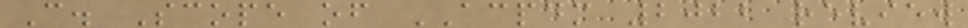C. Scope of ACPDM 2022 review
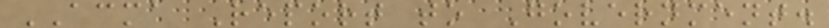ACMA Report to Government.
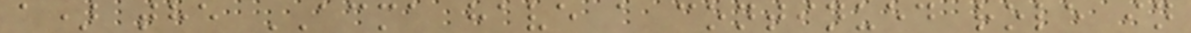a) the ACMA have a continued role in
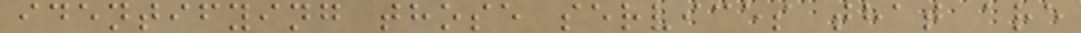identifying those services that are
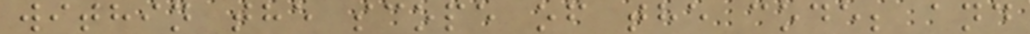within the scope of the code; and
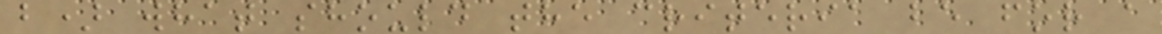b) what should the criteria be for a
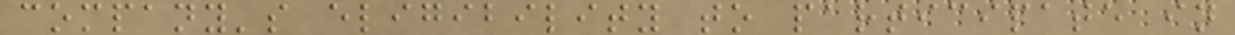company's eligibility to participate in
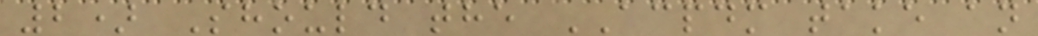2) Should the ACPDM take an
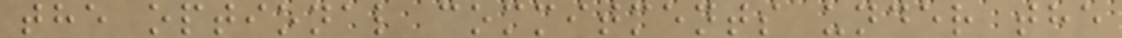the optional commitments under the
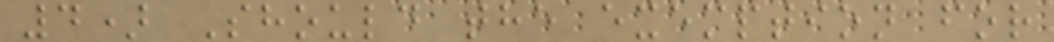4) Should the exemption for
